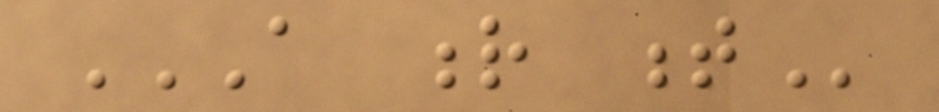A R T
